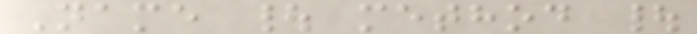Name | method |
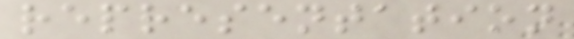representation
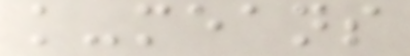k-means
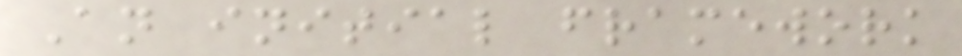An initial framework
